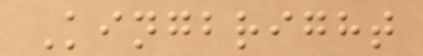Kingbright
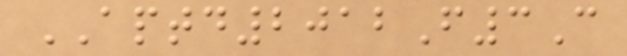APTD2012F3C
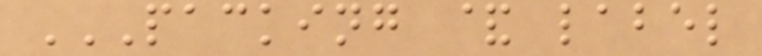PACKING & LABEL
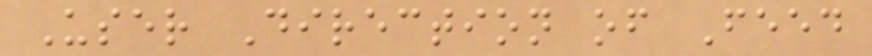User Direction of Feed
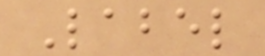Label
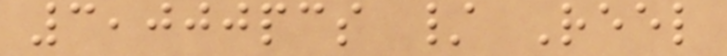3,000pcs / Reel
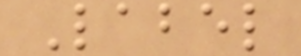Label
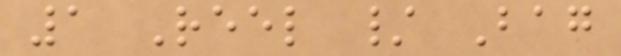1 Reel / Bag
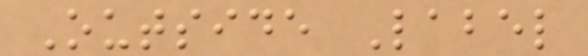Outside Label
